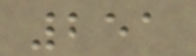251
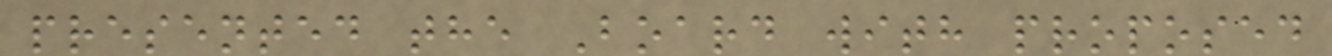presented the Board with proposed
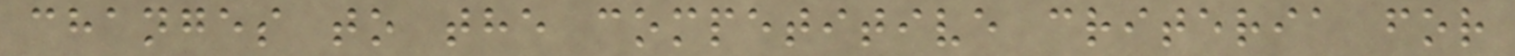changes to the competitive criteria for
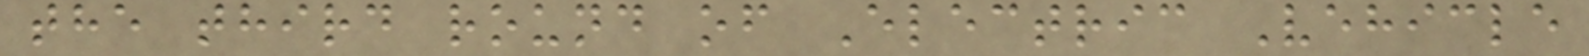the third round of Electric Vehicle
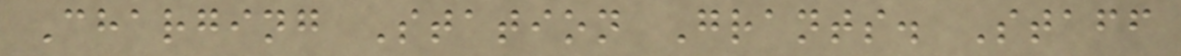Charging Station Grants. Staff
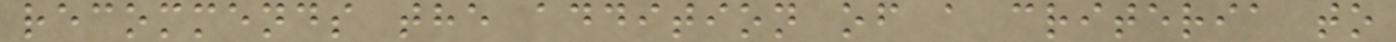recommends the addition of a criteria to
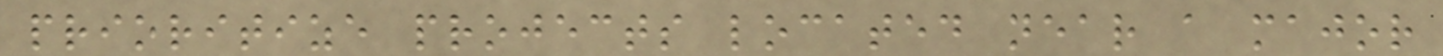prioritize projects located near a major
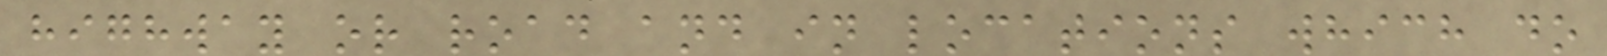highway or road and in locations which do
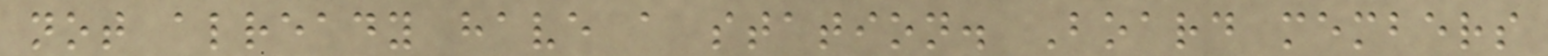not already have a station. Board members
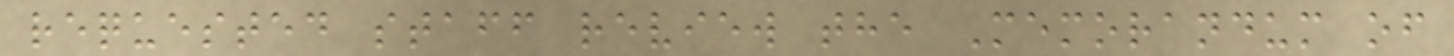requested staff review the Memorandum of
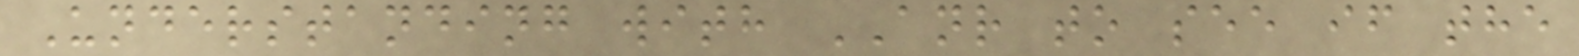Understanding with ANR to see if the
